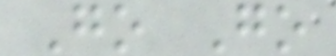Go Go
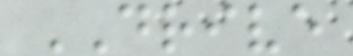DRIVE
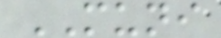MUNI
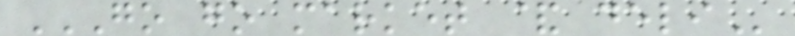GO GO MARKET & DELI
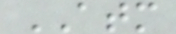ATM
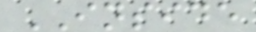INSIDE
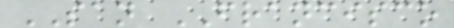SAN FRANCISCO
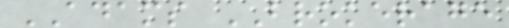ADAMS BROKERAGE
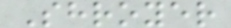Shroyer
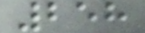258
